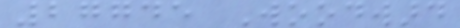27745 Woodward
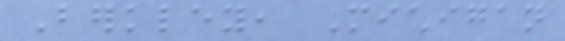Berkley, Michigan
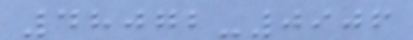48072-0906
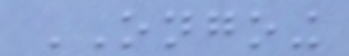ONGOING
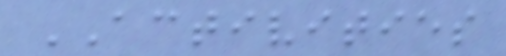ACTIVITIES
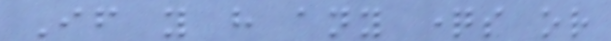If you have any questions or
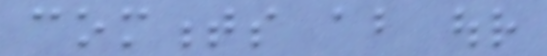comments about our
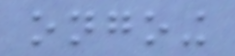ongoing
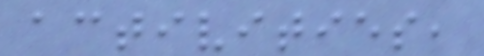activities,
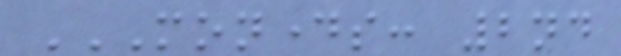MONDAYS: 2ND
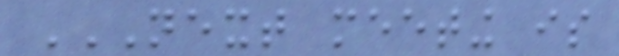NEXT MEETING IS
